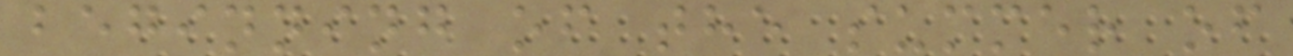beginning of the summer of
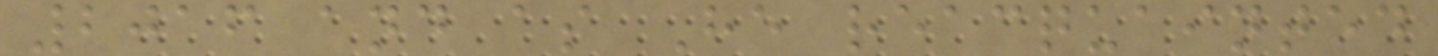2016 and as He reacquainted
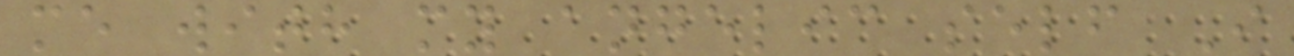me with my angelic self I
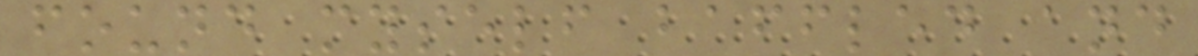found myself baffled and
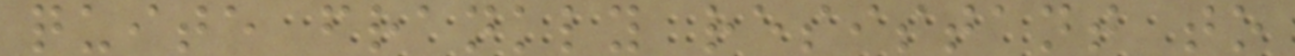quite frankly resistant to
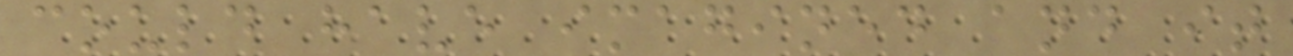could have imagined and it
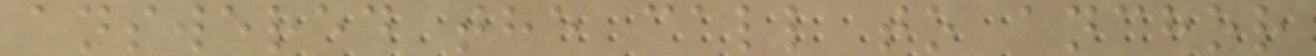answered the call to anchor
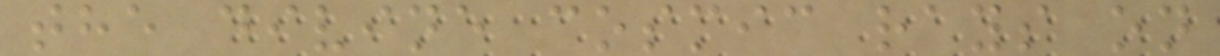the divine cosmic rays on
